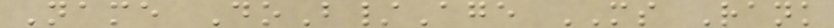Name DoB/Age MS Rank
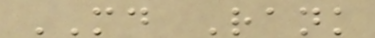MD Rank
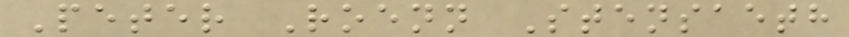Peter Roenn Stensaeth
